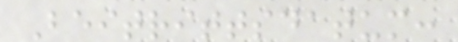Beitrittsdatum:
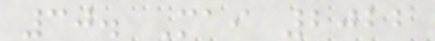30. Mai 2022
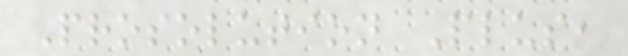Prosolution Plus,
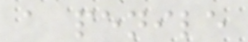a penile
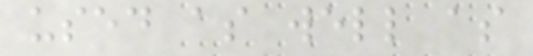used as well as
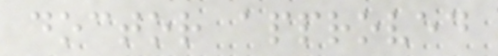doctor approved
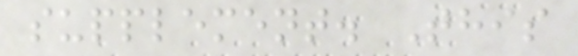supplement. This
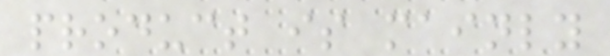product is mainly
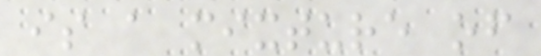is a mixture of
